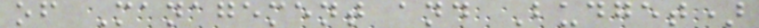of Management and Budget)
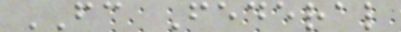FC Federal
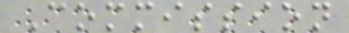Commission
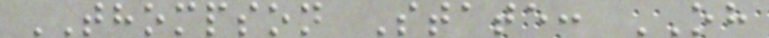THOMPSON State: OH
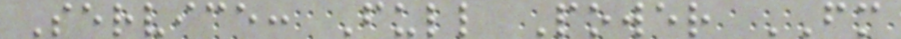Service: Full Power FM
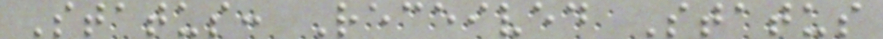Status: Received Status
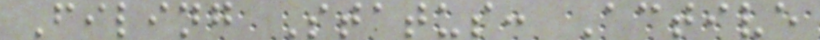Filing Status: Active
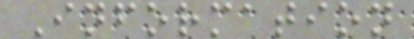Information
